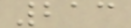213
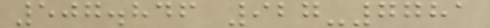507.846 927-7781
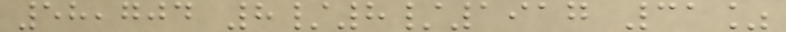58,704 8/8/1917 31%
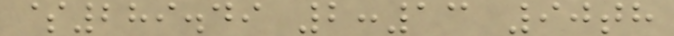$289.49 2:13 90th
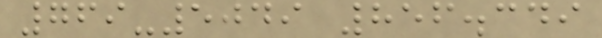769-5049 856.349
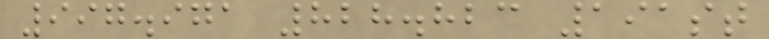997.971 828.823 191st
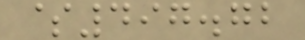$497.72
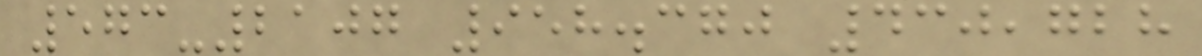573-2107 958.370 430,728
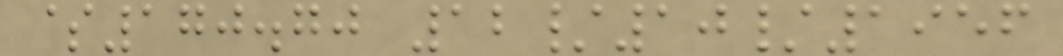$170.70 12/10/1956
